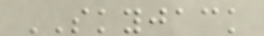SKYJACK
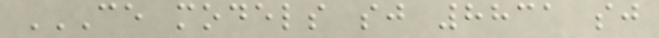CE MODELS SJ 8831 SJ
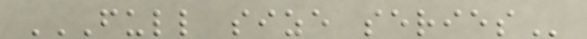FULL SIZE SERIES
